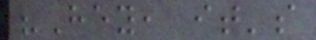"Hey, it's
